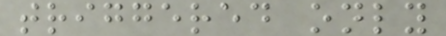triggered only
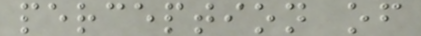perception of
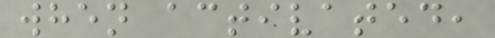when activated,
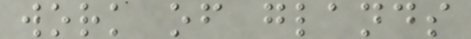work of glands
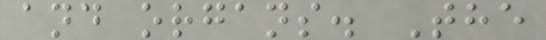and organs. The
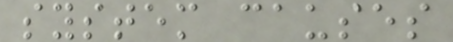system causes
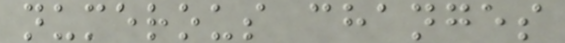numerous changes
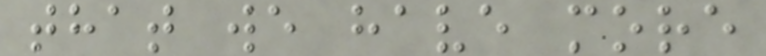that we have more
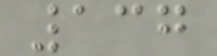137
